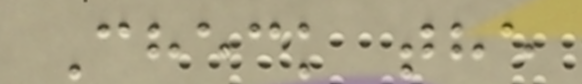Check the
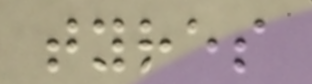tyres
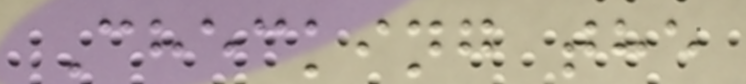Checking the
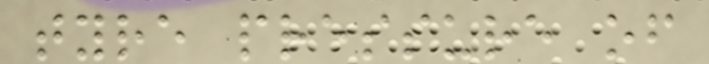tyre pressure of
